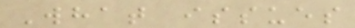What issues
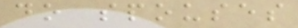do spouses
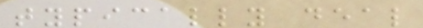typically deal
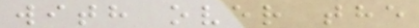with over the
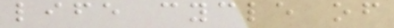life cycle of
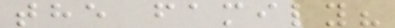the family?
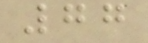77
